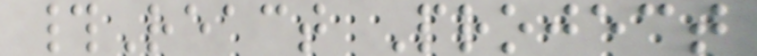#React Project
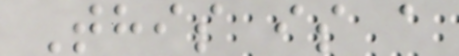This is a
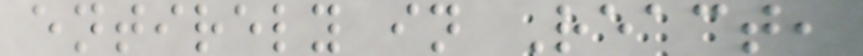entirely in React,
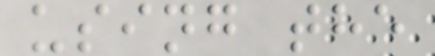using the
